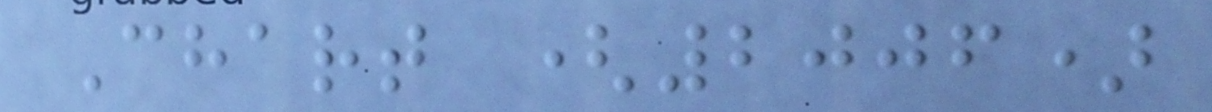Chart (2006)
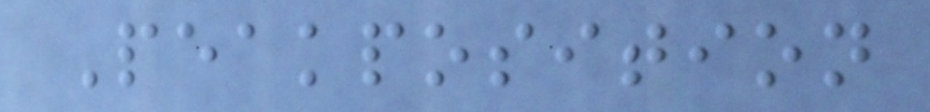Peakposition
